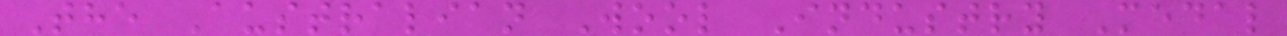The Australian Wool Industry Medal
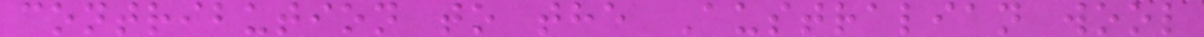contribution to the Australian wool
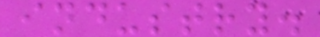industry.
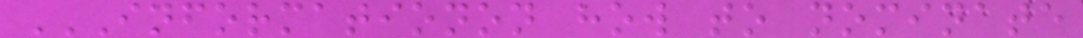INFORMATIONON HOW TO NOMINATE
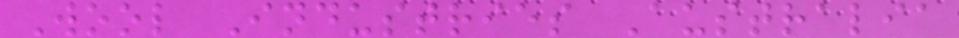Wool Industries Australia
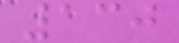130
